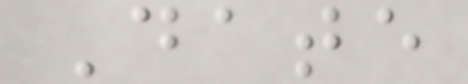Date
